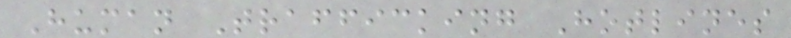Human Trafficking Hotlines
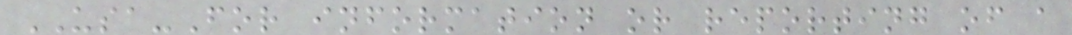USA-For information or reporting of a
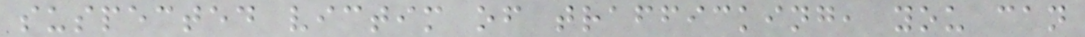suspected victim of trafficking, you can
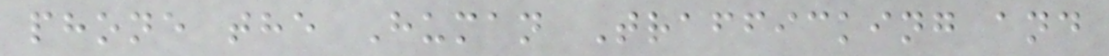phone the Human Trafficking and
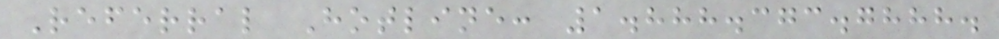Referral Hotline: 1.888.373.7888.
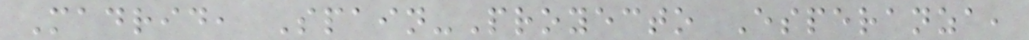Madrid, Spain-Proyecto Esperanza,
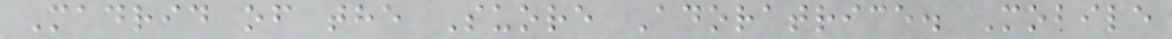Madrid of the Suore Adoratrice. Mobile
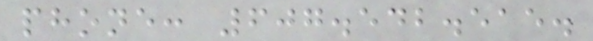phone: 607.542.515.
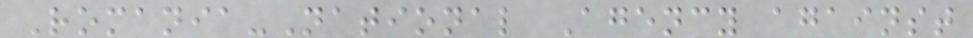Romania-National Agency against
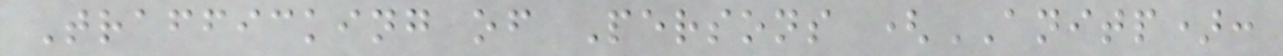Trafficking of Persons (ANITP):
